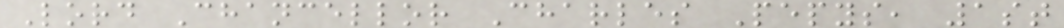Lord Chancellor Charles Pepys, 1st
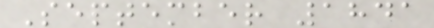September 1841
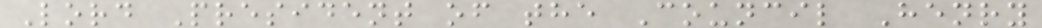Lord President of the Council Henry
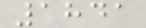1841
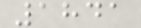1841
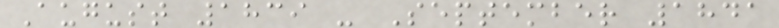August 1839 - September 1841
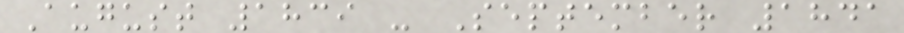August 1839 - September 1841
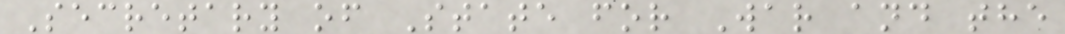Secretary of State for War and the
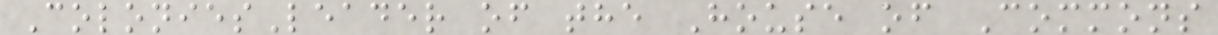ColoniesLeader of the House of Commons
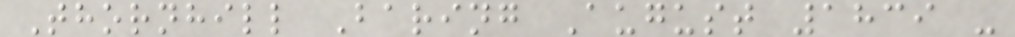Thornhill Baring August 1839 -
